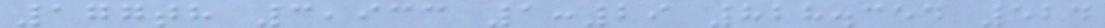177th 3,933 1:29 828.354 524
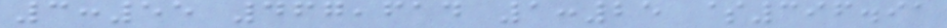3:55 467,614 1:25 $396.91
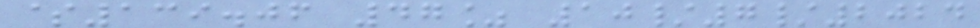$139.06 47% 10/7/2024
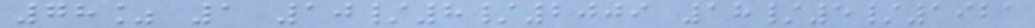78% 1 10/8/2009 18/5/1921
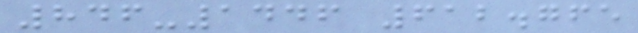846-1446 612.765
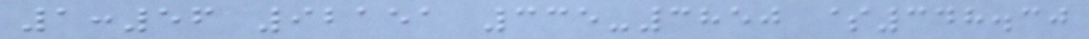1:56 92151 335-3850 $348.30
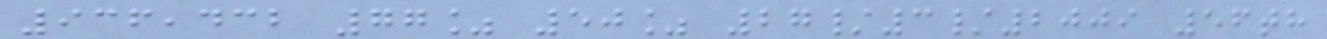936,432 77% 50% 27/3/2009 56th
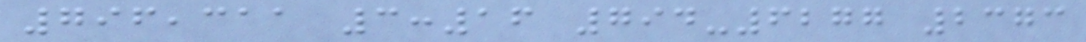796,311 3:16 794-6277 2373
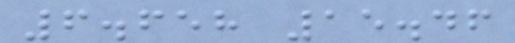6.658 15.46
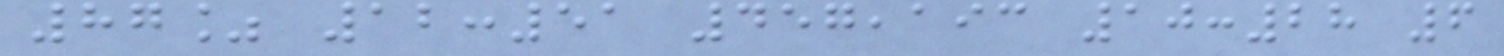87% 12:51 457,193 10:28 6
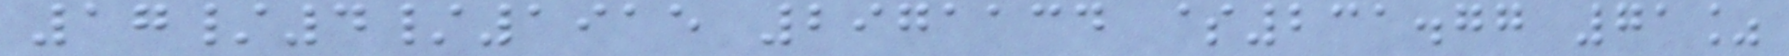17/4/1915 2971134 $231.77 71%
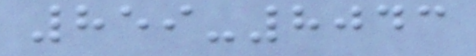859-8043
